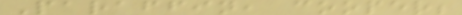Paraffin, cooper;
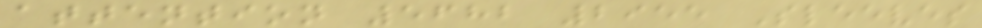attention 5682 2955 Sleeves
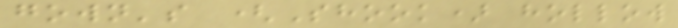gown's (Shook) hollow
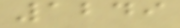1249
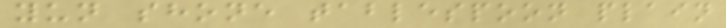yun shone tablespoon plain
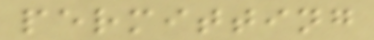permitting
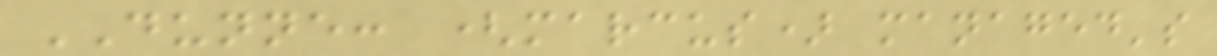DUNNE: (marcus) managed's
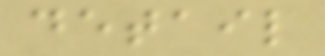detail
